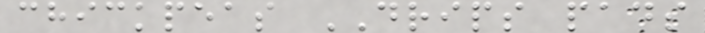chickpeas DRIPS pads
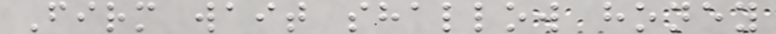Firm wait shallow honey
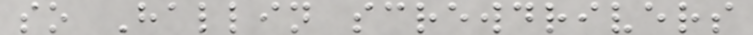so Hallin screwdrivers
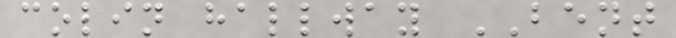colin hallway BENT
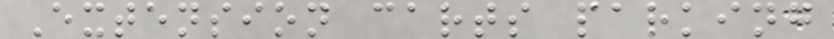Extension carts parking
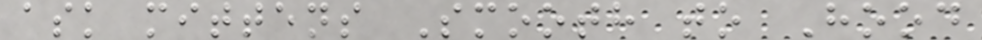ask mittens Smooth to Hood
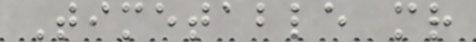Timetable mr
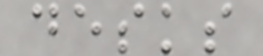desks
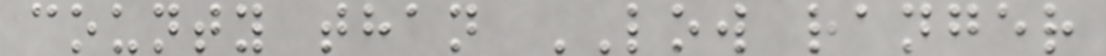county than LOW ranger
